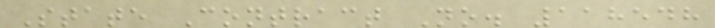State Contract No. 118548
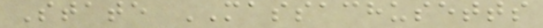State MASSACHUSETTS
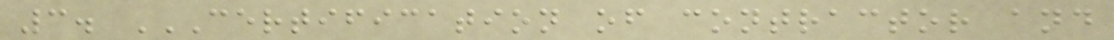3. CERTIFICATION OF CONTRACTOR AND
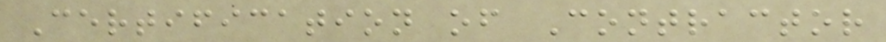Certification of Contractor
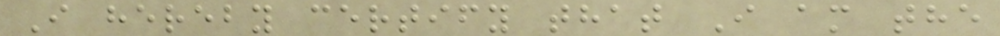I hereby certify that I am the
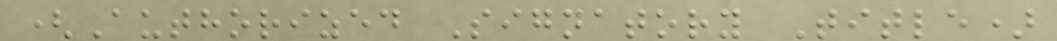(Authorized Signatory Title)
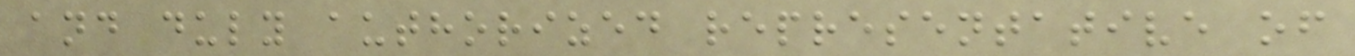and duly authorized representative of
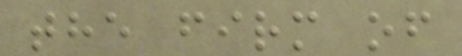the firm of
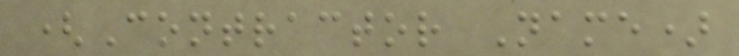(Contractor Name)
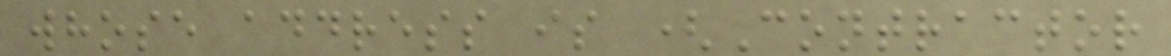whose address is (Contractor
